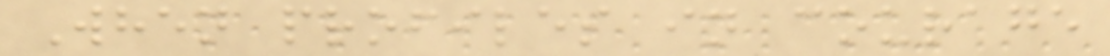When profiles in courage
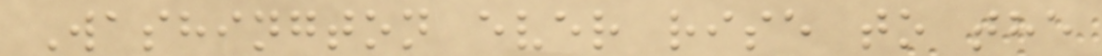Washington ever rise to the
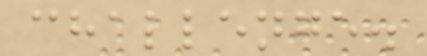challenge.
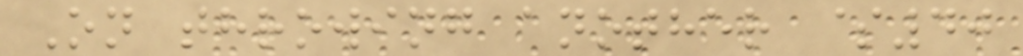On throwing another $40
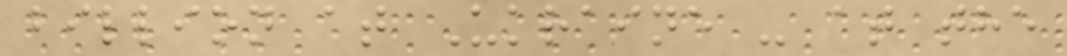billion at Ukraine - at the
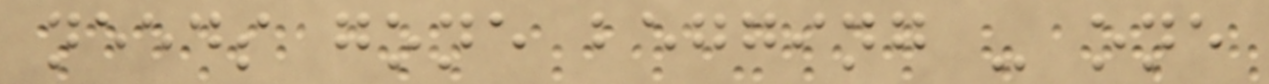needs gone begging - one
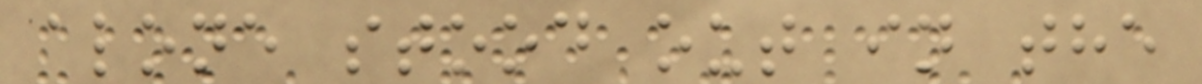alone stood out in the
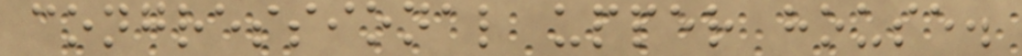congressional upper house.
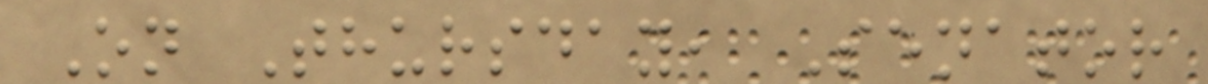On Thursday, Senator
